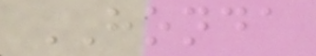HONDA
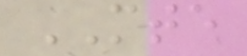MTE
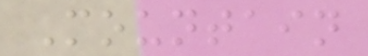Mountain
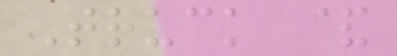Truck &
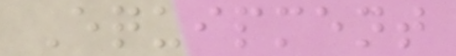Equipment
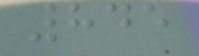845
